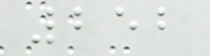252
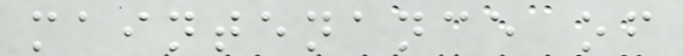maintenance of
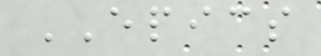EPICS
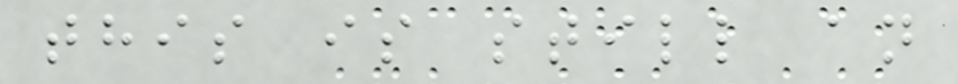this is still an
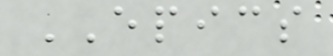EPICS
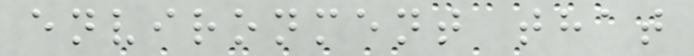environment that
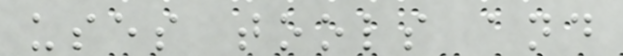uses tools and
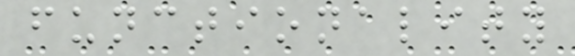functionality
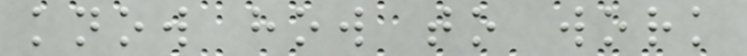know how to work
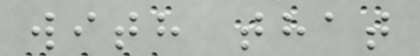with that
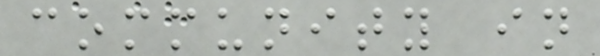community in
